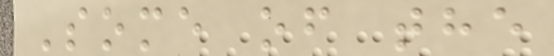Some of the
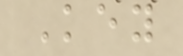Key
